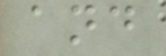and
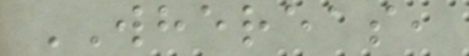WHEREAS,
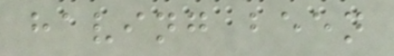having been
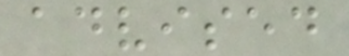advised
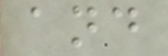and
